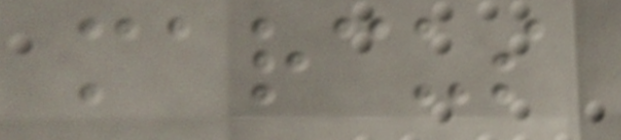marcus
